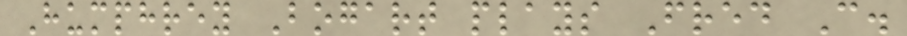Humphrey Bogart plays Fred C.
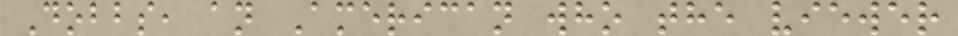Dobbs, an American who the viewer
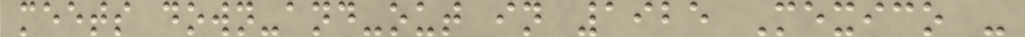meets down-and-out in 1925 Mexico -
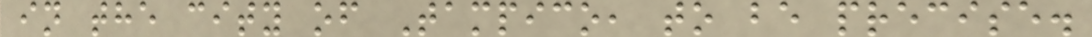in the city of Tampico, to be precise.
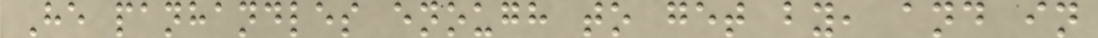He panhandles enough to get by, and in
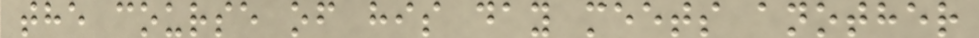the course of his day meets another
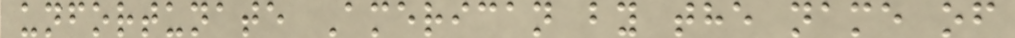unfortunate American by the name of
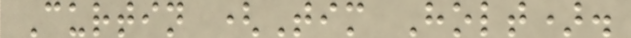Curtin (Tim Holt).
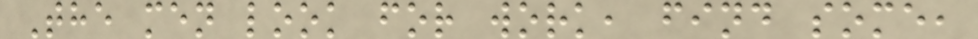The men look for work, find some,
